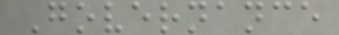Governance
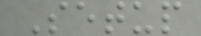Setup
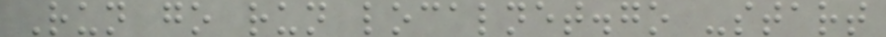Run go run localnet.go -start
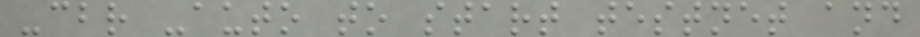-cbr -auto to start testnet and
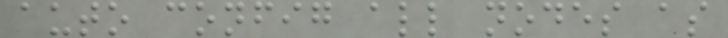auto config all nodes as
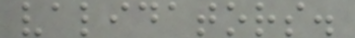validators.
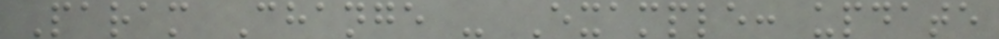Param Change - Example: update
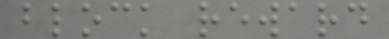block reward
